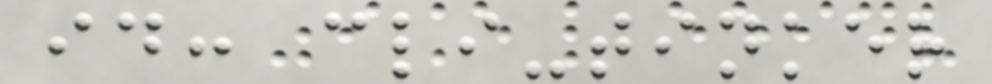id: cli-tinker
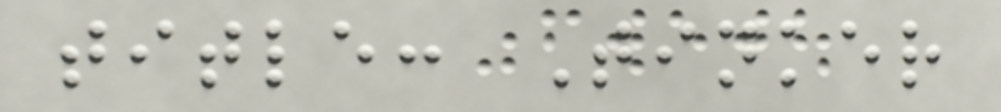title: Tinker
